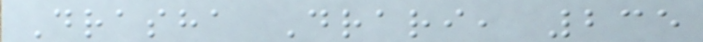Drasha Drari, 235
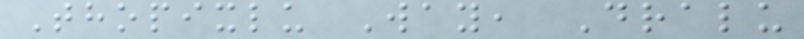Thopixlu Way, Dralu
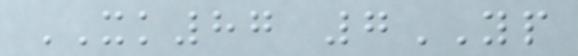XK87 7YP
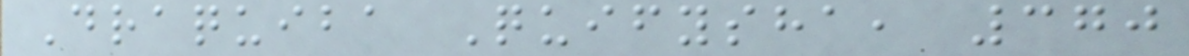Draquiba Quifysha, 370
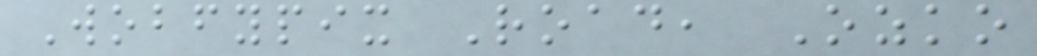Wobfypix Road, Ozko
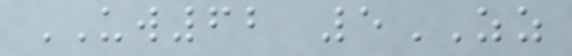UW62 5ZZ
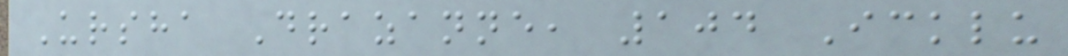Ursha Drazanne, 104 Icklu
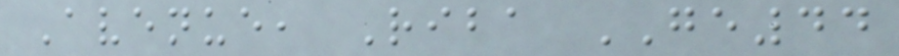Avenue, Riba GE44
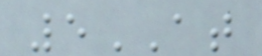5AT
